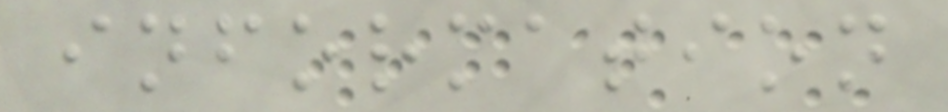information
